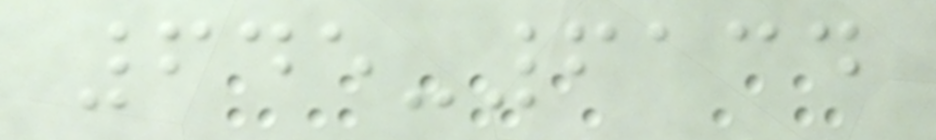645-6134
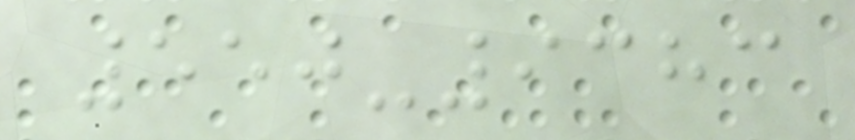550-9383
